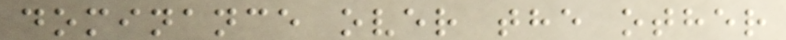dominance over the other
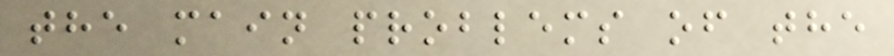the main problems of the
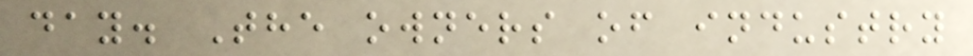day. The owners of industry
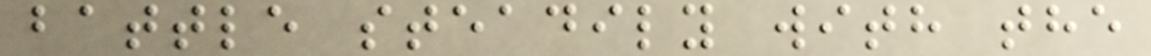battle steadily with the
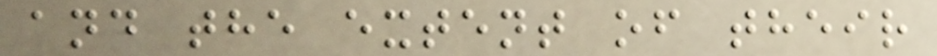and the extent of their
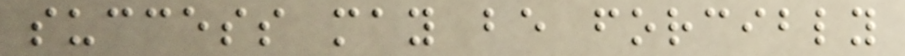success may be forcibly
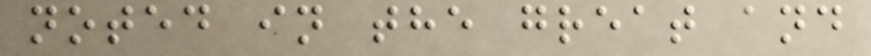noted in the great and
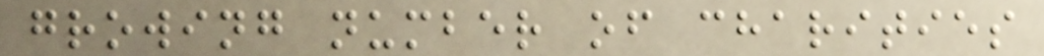growing number of charities
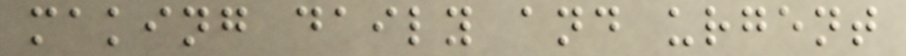making daily and urgent
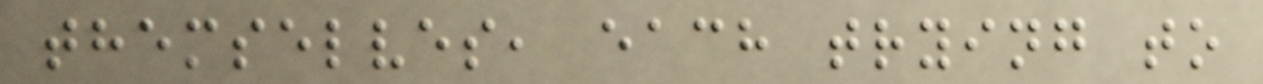themselves, each trying to
